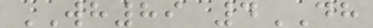WH89 4DH
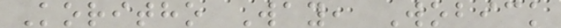Koritho Way, Wobick
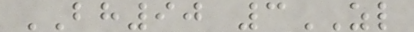BH90 3ZL
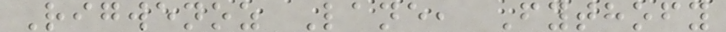Rigwenoz Lane, Fythofy
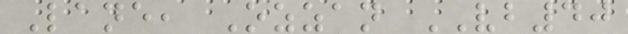Lane, Ozzan VB40
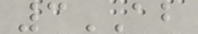3AB
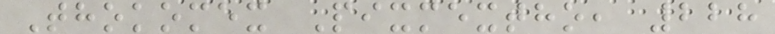Thokomex Pixmextho, 228
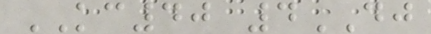KC40 4DJ
